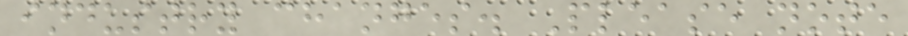industry changes. Please note
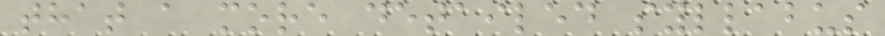that a more detailed syllabus
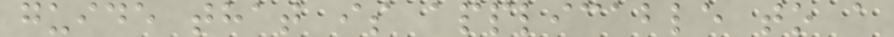guide that is applicable to a
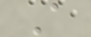A
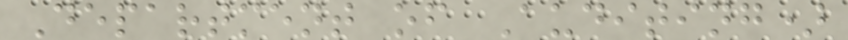Department of Auditing)
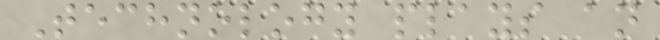Technology plays an
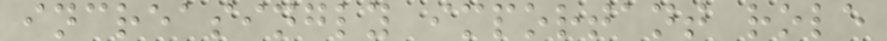increasingly important role
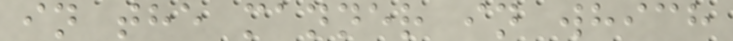in the manner in which
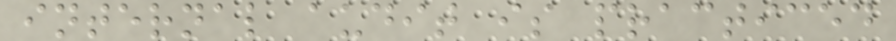internal audit is practiced
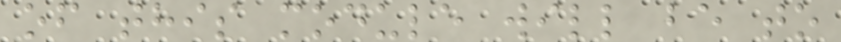of this module will be to
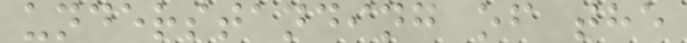understanding of the
